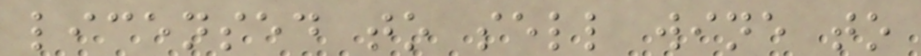licensed to sell wine to
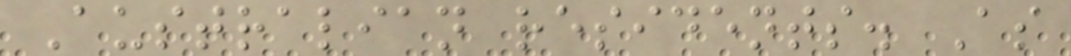Australian residents. As
